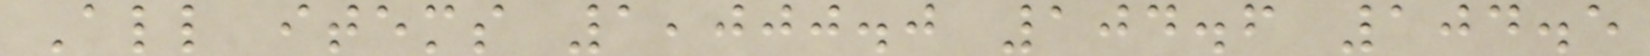All items 1,000.0 104.6 104.5
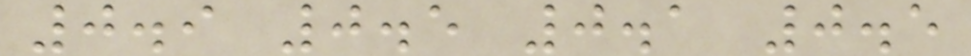0.9 0.5 0.1 0.5
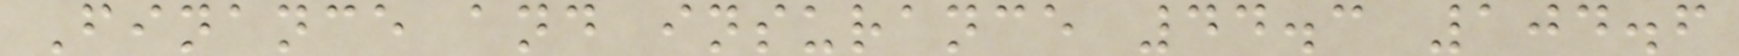Finance and insurance 44.3 104.6
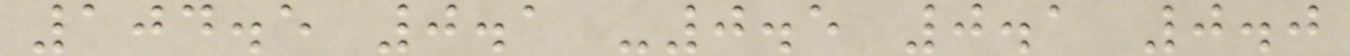104.5 0.1 -0.5 0.1 0.0
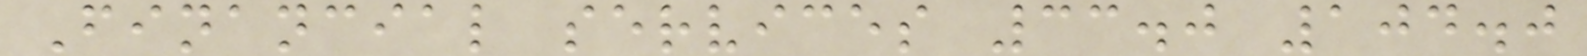Financial services 33.0 104.0
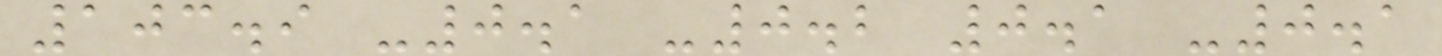103.9 -0.1 -0.2 0.1 -0.1
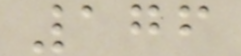176
